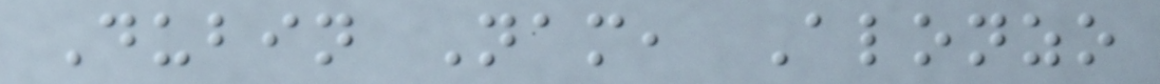Dubin Nam, Alonzo
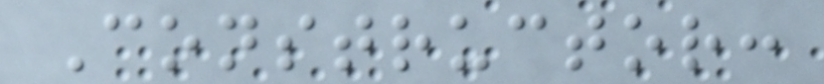Constructor:
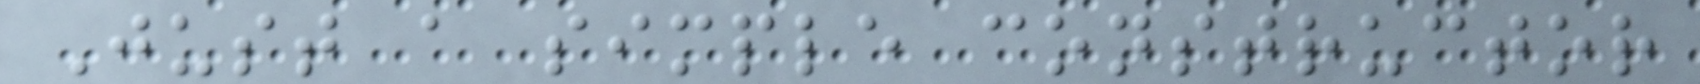Just a simple constructor
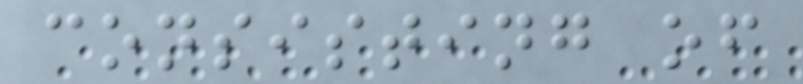consisting of
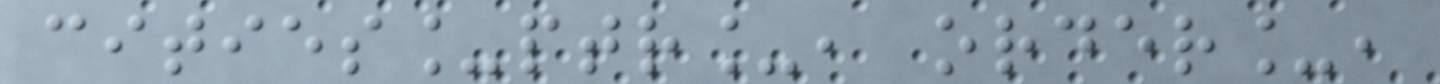cities_ptr_, order_,
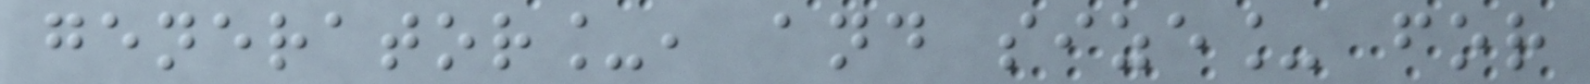generator_, and size_ for
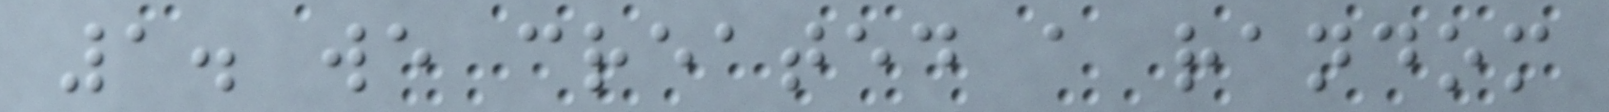1. we created a random
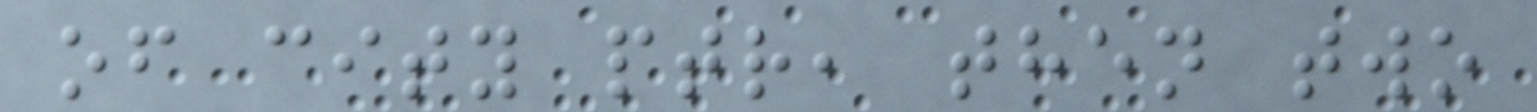of city ptr, then two
